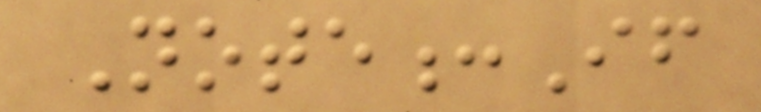Note:If
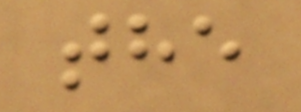the
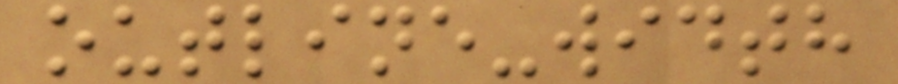outline-width
